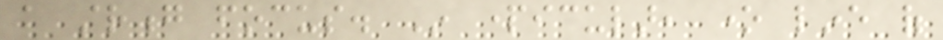a strong focus. In particular, one line of
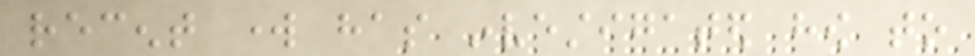recent work has investigated how to
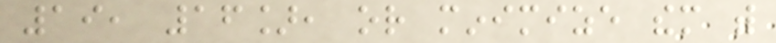19, 16], or minimize them with
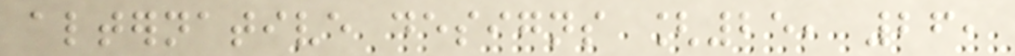alternative designs [25, 26,
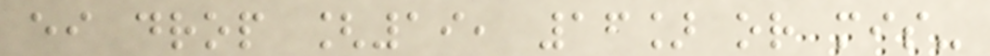either drop [19, 16] or mis-
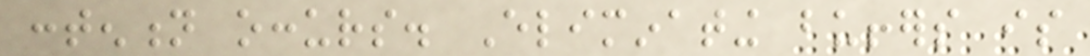contention occurs. Eliminating buffers is
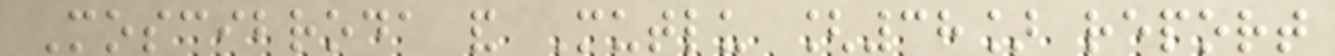Moscibroda and Mutlu [38] report
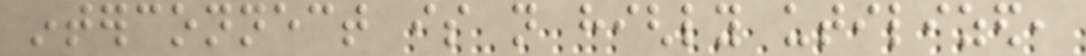interconnect is not highly utilized,
